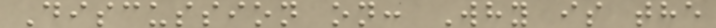Discussion on: Why is the
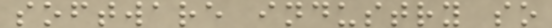software industry so
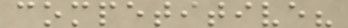competitive?
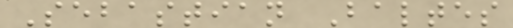Sebastian Baltes
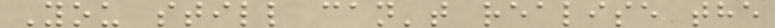You still can't realise the
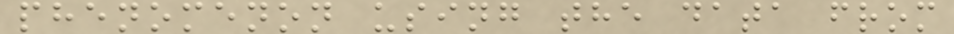phenomenon using the data from
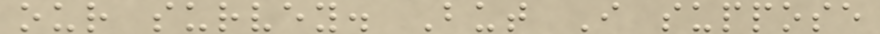our survey. But I suppose
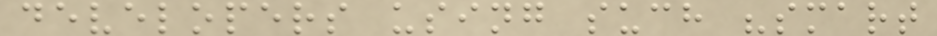developers using such "smart
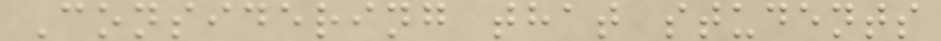Considering that students
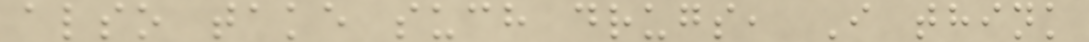also take such drugs, I think
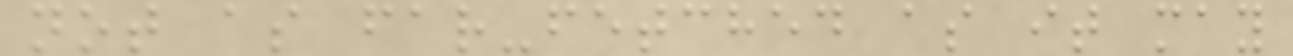not as far-fetched as it may
